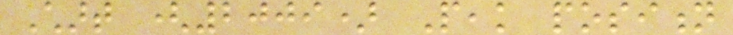Chart (2009) Peak position
